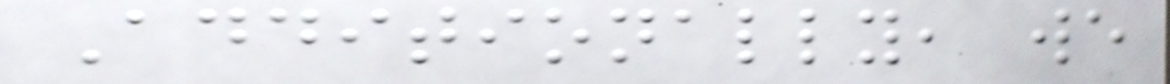Additionally, we
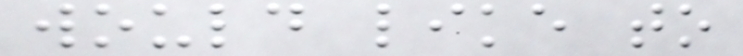would like to
